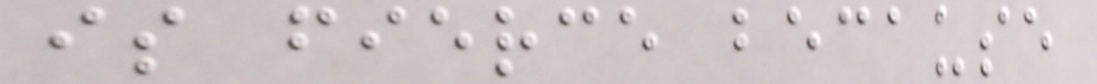is fierce because
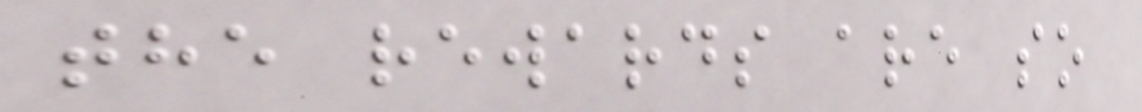the rewards are so
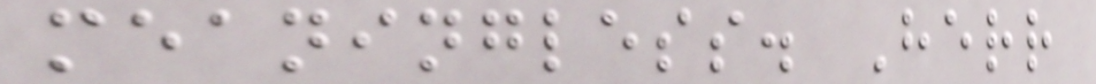meaningless. Herr
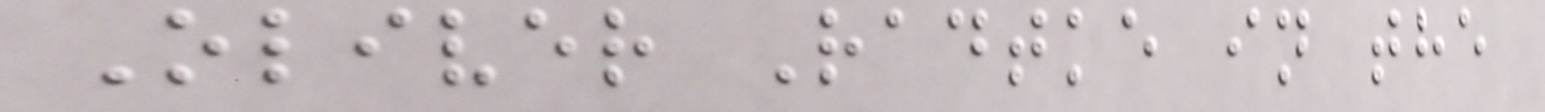Oliver Radtke in the
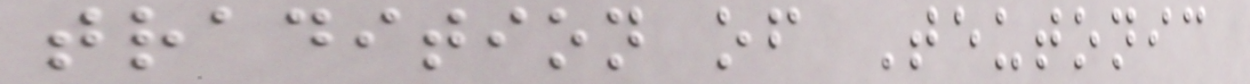tradition of Teutonic
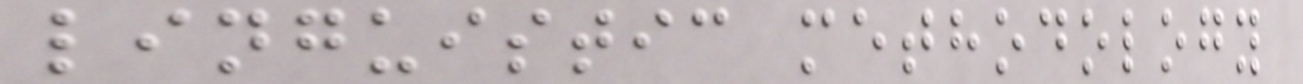linguistic methodology
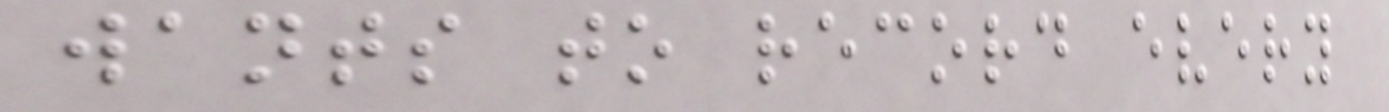wants to record every
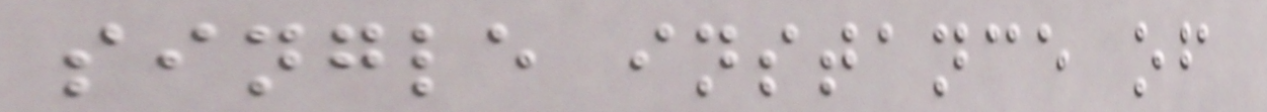single instance of
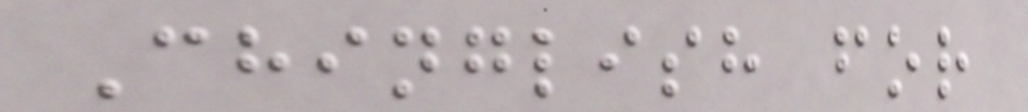Chinglish for
